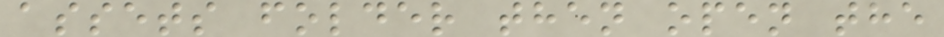assets folder then open the
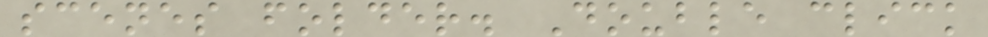scenes folder. Double click
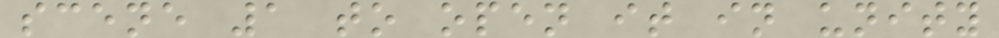scene 1 to open it in unity
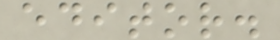editor.
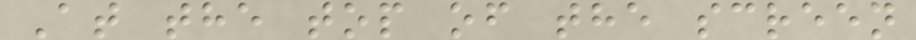At the top of the screen
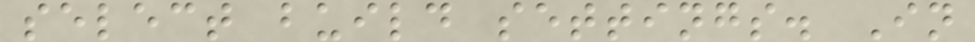select build settings. In
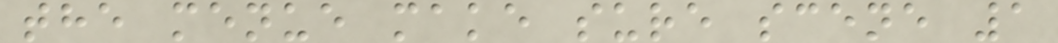the menue make sure scene 1
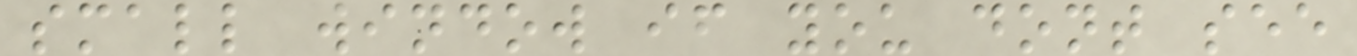small window if you dont see
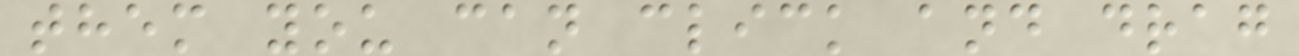them you can click and drag
